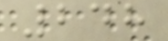248
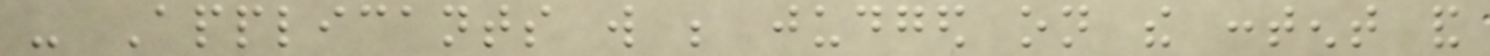- Applicants will be judged on the content and
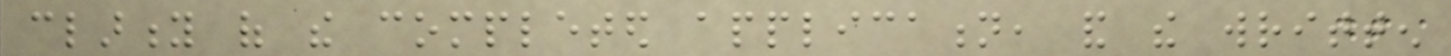clarity of the completed application, and the written
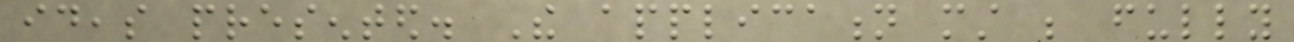ideas presented. The application must be fully
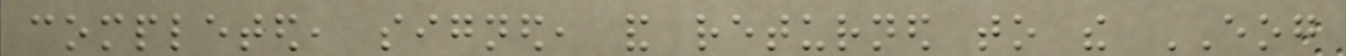completed, signed, and returned to the EOG
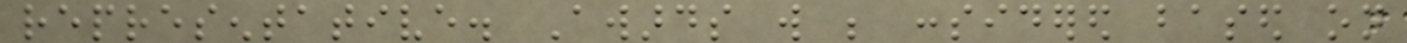representative. Awards will be considered based on
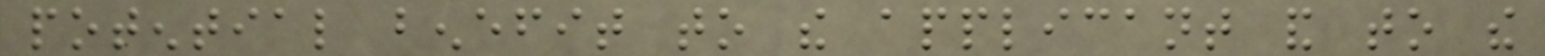potential benefit to the applicant and to the
